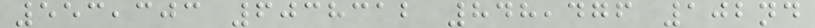553,303 6038312 848,476 102nd
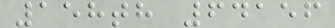158th 64156
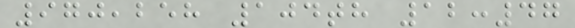970,258 104th 12:47
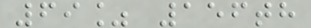69% 156th
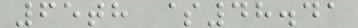65th $48.41
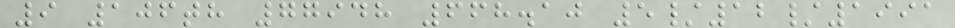9 106th 77948 668.10 5/12/1991
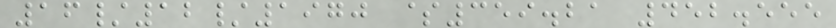16/12/1970 $359.21 452.555
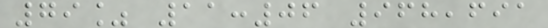79% 11:06 968,691
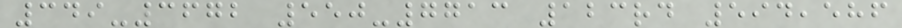349-3672 550-7713 123rd 594,586
